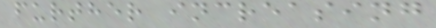further increasing
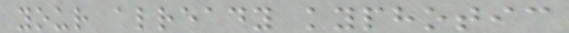your already kyphotic
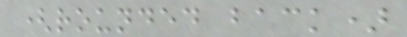(rounded back)
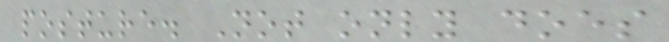posture. Not only does
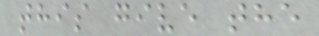this give the
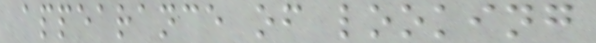appearance of looking
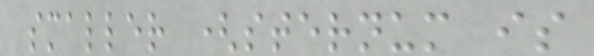smaller (sternum is
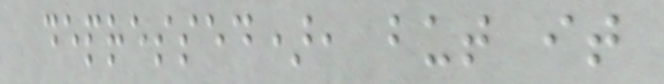depressed), but it
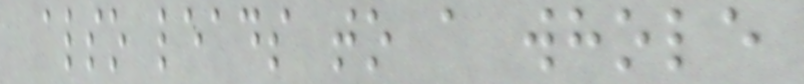also leads to a whole
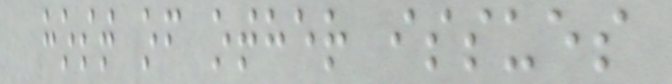host of other issues
